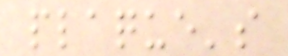plaque's
